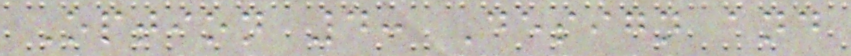Option 4: Design and
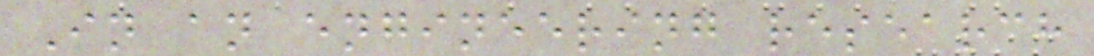In an engineering research
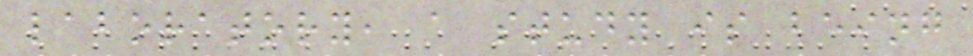laboratory, a study is being
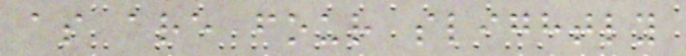as are four slightly
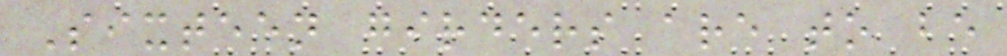Sixteen girders are to be
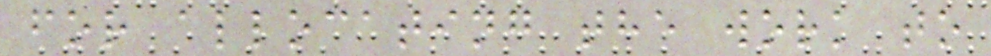for allocating the work to
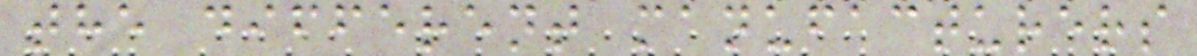the different manufacturers
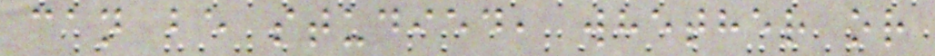can be studied, whether or
